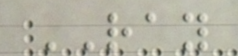RAY
